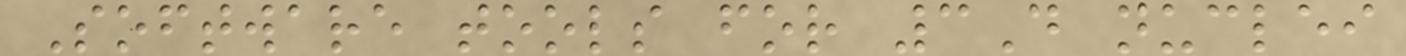Software tools for 3D nuclei
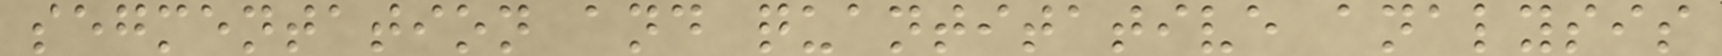segmentation and quantitative analysis
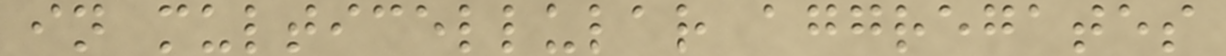in multicellular aggregates
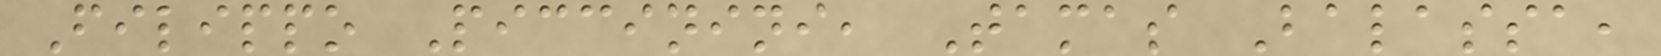Filippo Piccinini, Tamas Balassa,
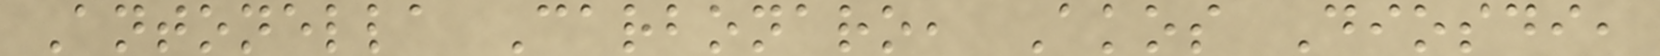Antonella Carbonaro, Akos Diosdi,
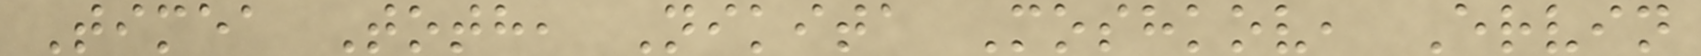Timea Toth, Nikita Moshkov, Ervin
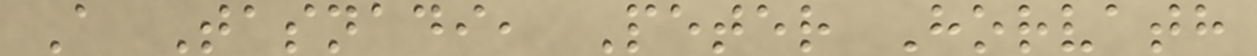A Tasnadi, Peter Horvath
